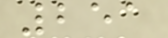251
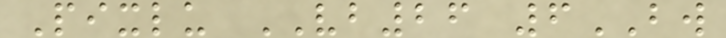Pixlu VB26 6BW
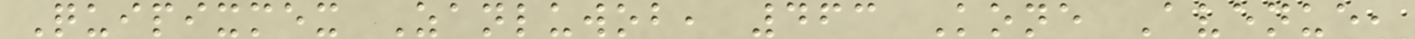Quipixmex Zanluwob, 463 Kone Avenue,
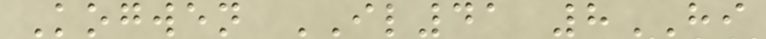Kogwen IL41 8HI
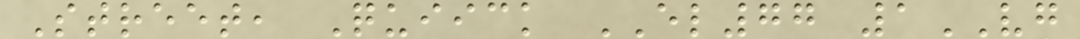Street, Quiick EL77 1VG
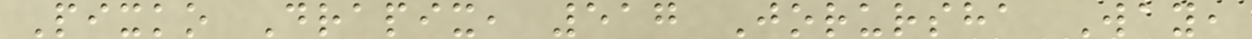Pixko Drapix, 517 Jorursha Way,
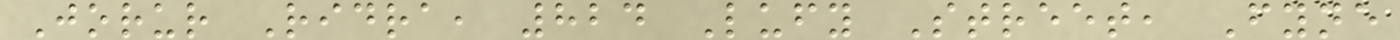Jorur Ridra, 824 Lufy Street, Fyne
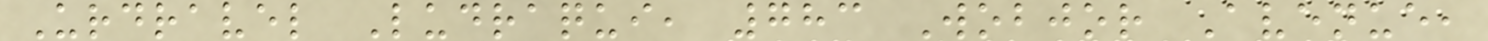Urdravel Ludraqui, 783 Wobjor Avenue,
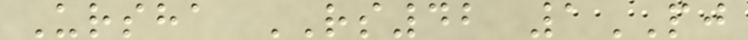Ursha RS42 1PJ
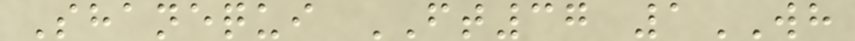Shanequi FT37 1WH
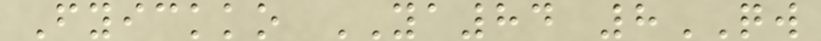Fyickko YA84 8QW
